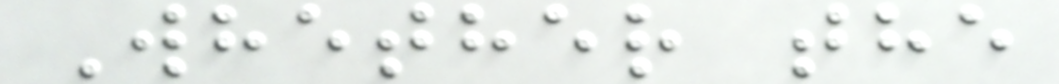Whether the
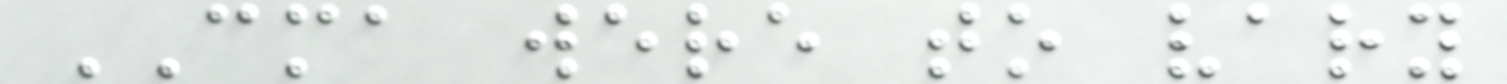CMA were to vary
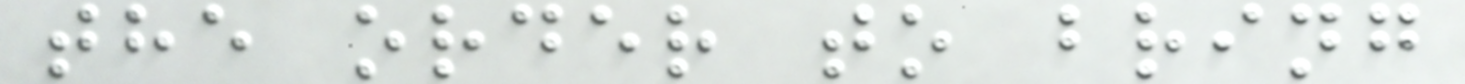the order to bring
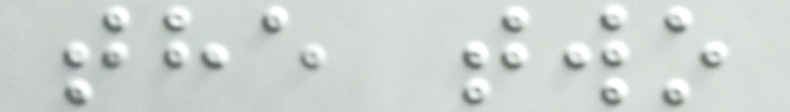the two
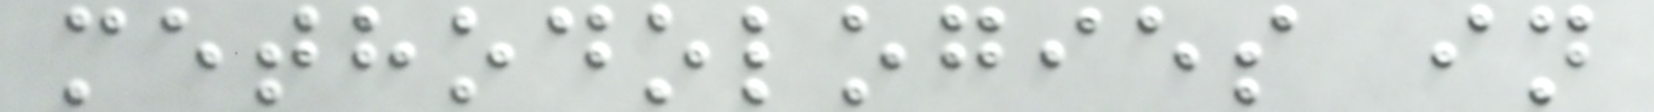methodologies in
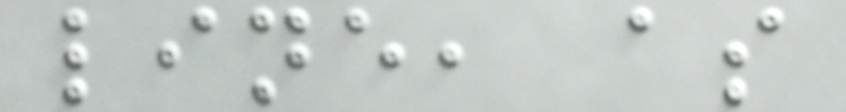line, as
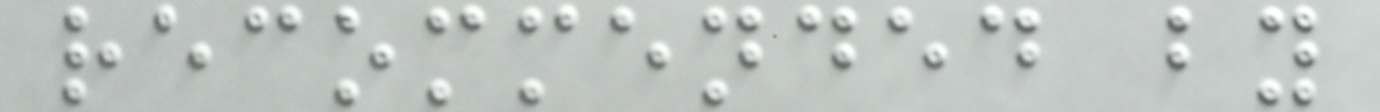recommended by
